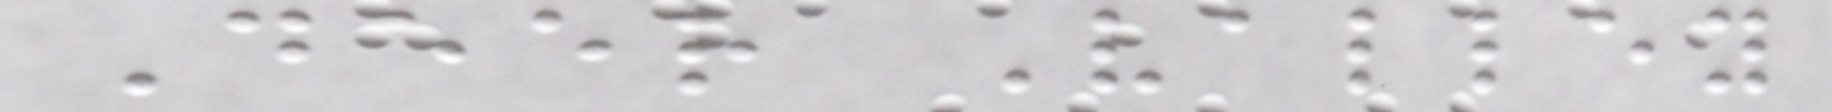Deer Valley
